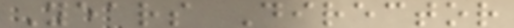Years Director
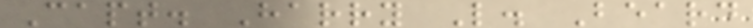Capt. Harry L. Beard
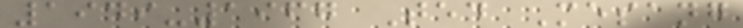1949-1967 Ted Mesang
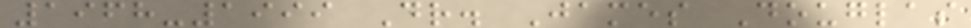1968-1999 Dr. James Douglas
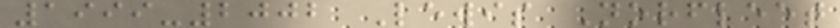1999-2002 Lewis Norfleet
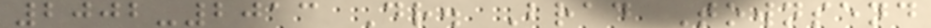2002-2013 Dr. Brad Townsend
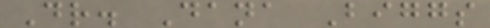Dr. Dana Biggs
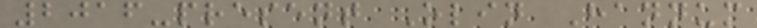2016-present Olin Hannum
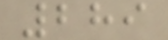289
